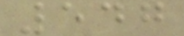547
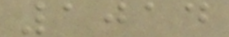1014
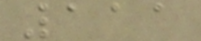111
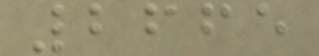2665
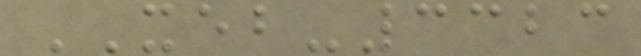XEB-3323
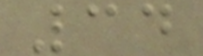34
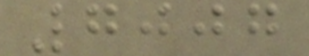7007
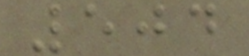504
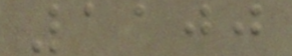1100
